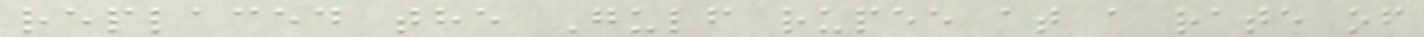replaced the Gulf rupee at a rate of
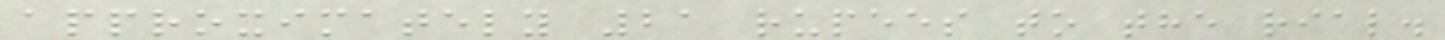approximately 21 rupees to the rial.
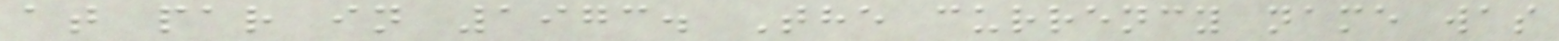at par in 1973. The currency name was
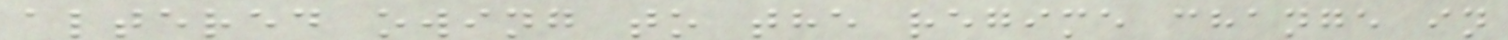altered owing to the regime change in
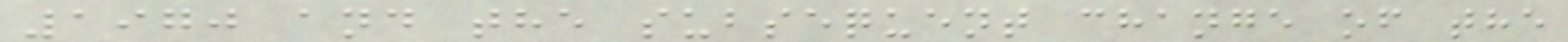1970 and the subsequent change of the
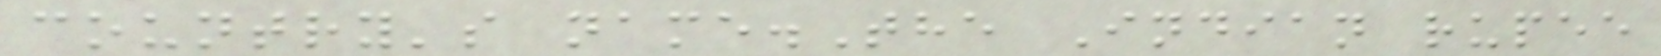country's name.The Indian rupee
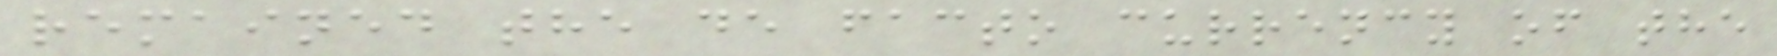remained the de facto currency of the
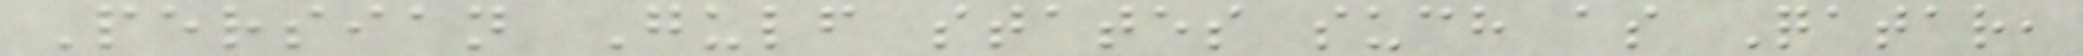Persian Gulf states such as Qatar,
